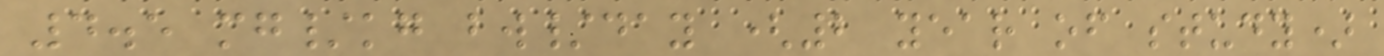4.5 mg/kg bw/day (2 year of study)
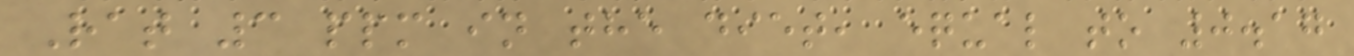Rat 3 ppm in the diet, equal to 0.17
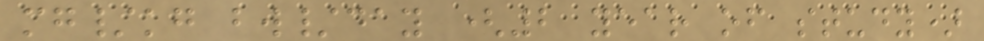mg/kg bw/day (2 year of study)
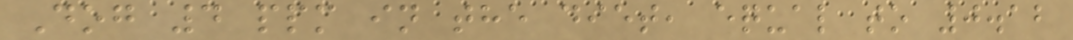Dog 4 ppm in the diet, equal to 0.12
